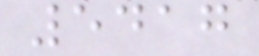5417
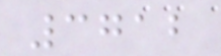3712
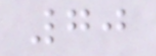70
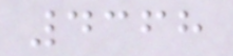4368
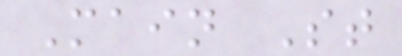Main St
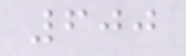600
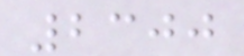2300
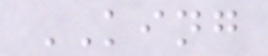KING
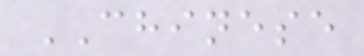CHINESE
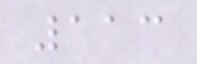113
